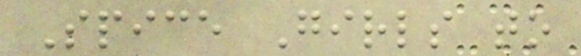Spice Girls to
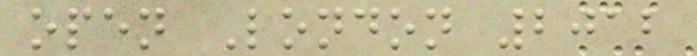open London 2012
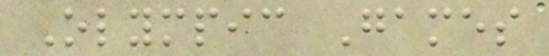Olympic Games
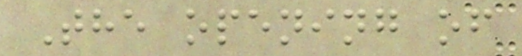The opening of
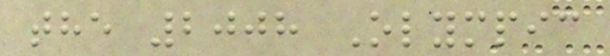the 2008 Olympic
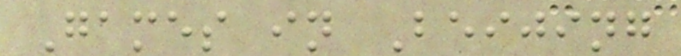Games in Beijing
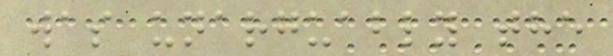was unarguably the
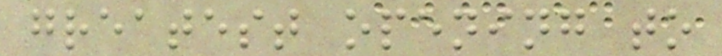greatest opening to
